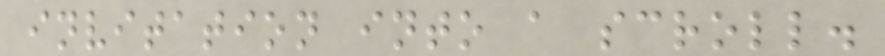invitation into a scroll.
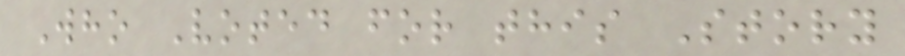Who Voted for this Story
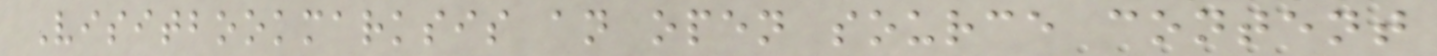Visitbookmarksis an open source content
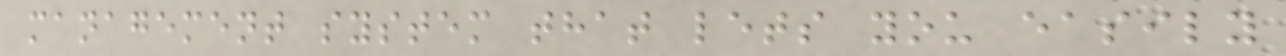management system that lets you easily
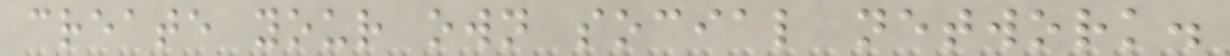create your own social network.
